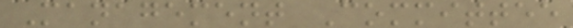Management Committee
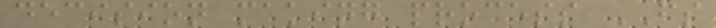decision making process FS
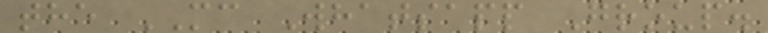the MC Whatsapp Group.
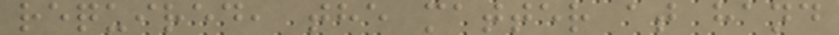required, the matter at hand
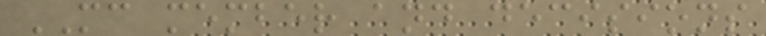MC member and decisions
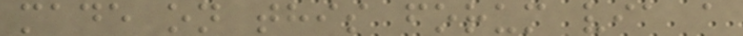made on this forum via a
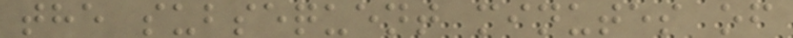the subsequent minutes of
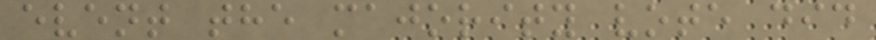event the majority vote did
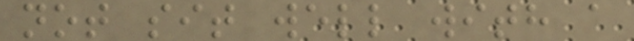not sit well with a
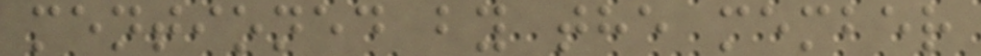mentioned by the member
